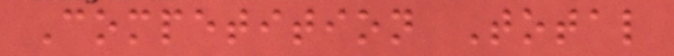Competition Total
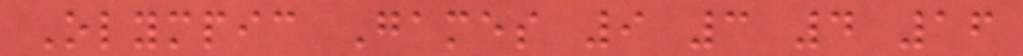Olympic Games 9 3 4 16
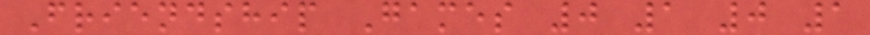Friendship Games 0 1 0 1
